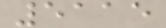5115
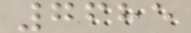7685
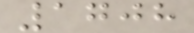1708
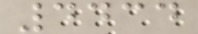4434
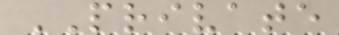PRIVATE
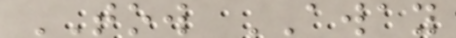TOW AWAY
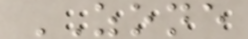ZONE
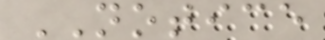NOTICE
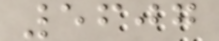5607
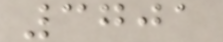3701
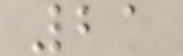21
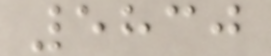5830
